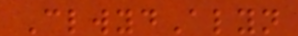ClwydAlyn
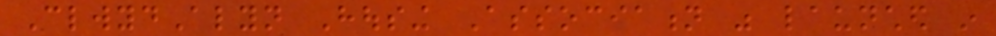ClwydAlyn Housing Association was launched in
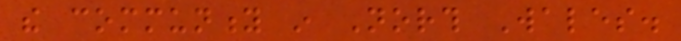the community in North Wales.
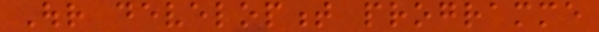Our development programme
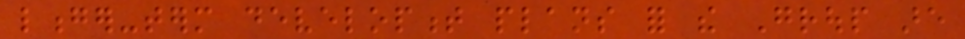longer-term development plans for the Group are
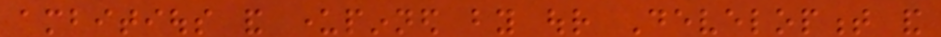ambitious and underpinned by our Development and
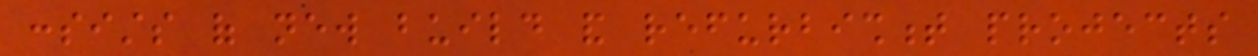consists of new build and refurbishment projects
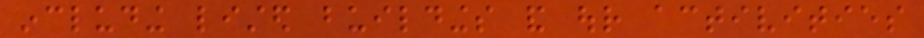including listed buildings and our activities
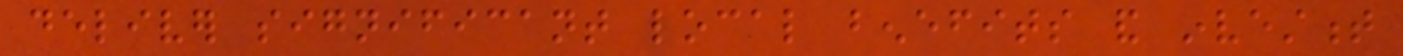deliver significant local benefits and investment
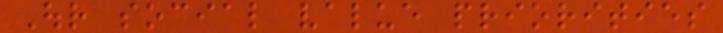Our social value priorities
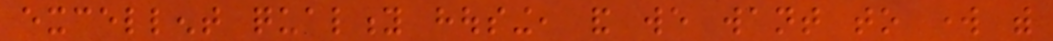excellent quality housing, and we want to work with
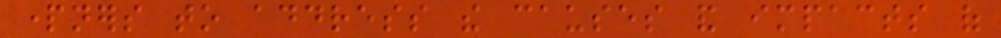partners to address the causes and impacts of
